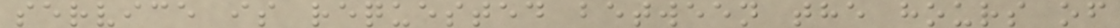service is requested between the hours of
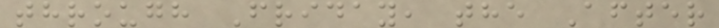through Friday, the After
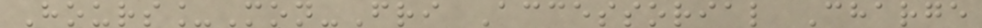Hours_Mon-Fri Accessorial Charge
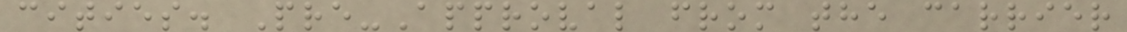cities. Pre-Approval from the carrier
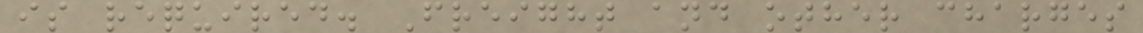is required. Freight and other charges
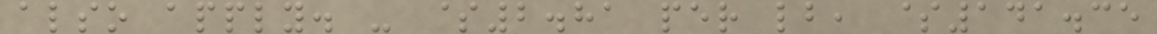also apply. - $2.81 per lb, $141.35
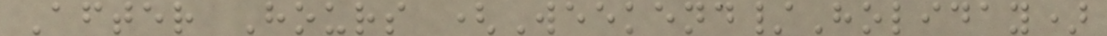After Hours (Weekend/Holiday)
